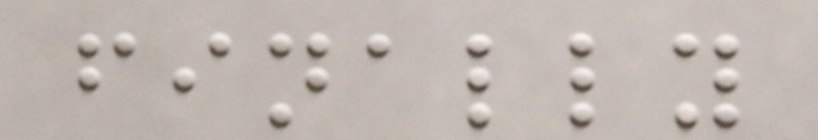finally
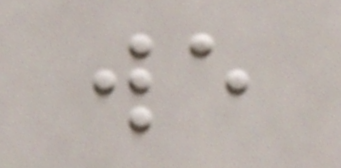we
